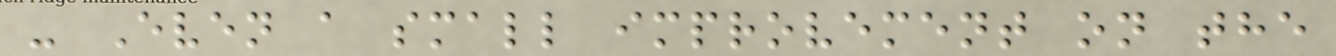- Even a small improvement on the
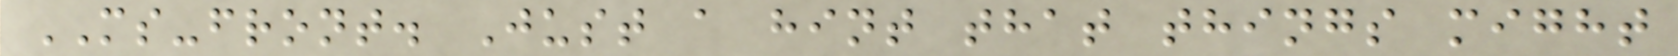MS-front. Just a hint that things might
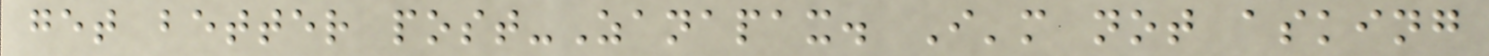get better post-Zanapax. I'm not asking
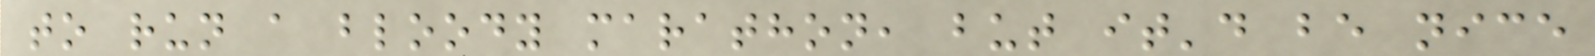to run a bloody marathon, but it'd be nice
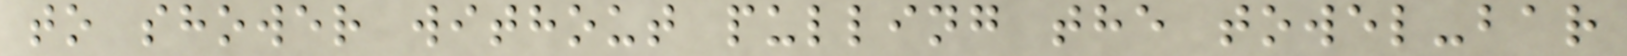to shower without pulling the towel-bar
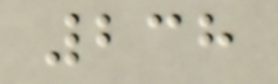238
